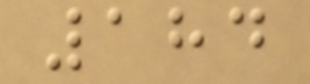184
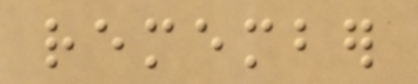remember
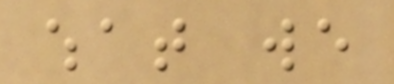what we
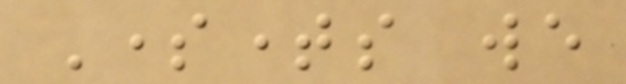Sometimes we
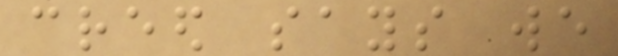creed says we
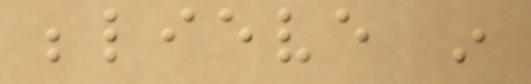believe in
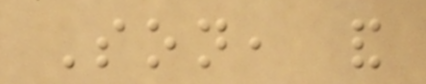Son, and
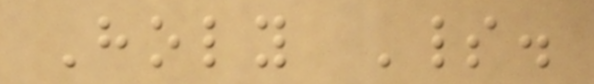Holy Spirit.
